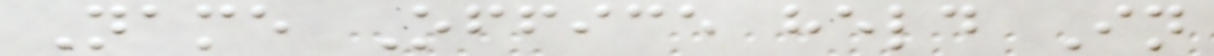Name Office held In
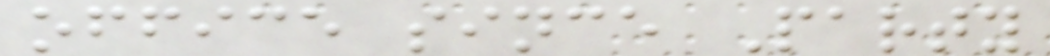office since Party
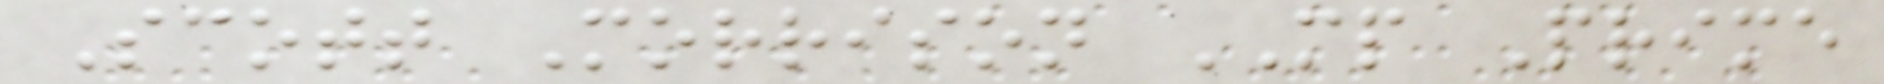Scott Morrison MP Prime
